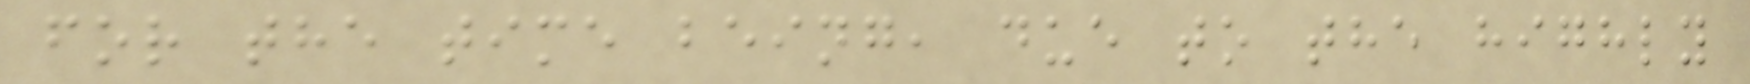for the time being, due to the highly
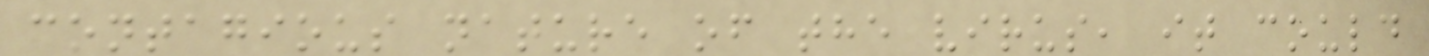contagious nature of the virus, it could
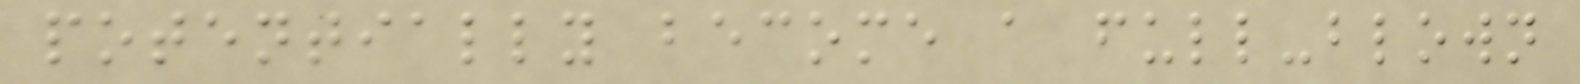potentially become a full-blown
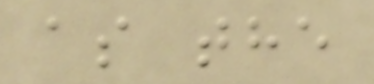as the
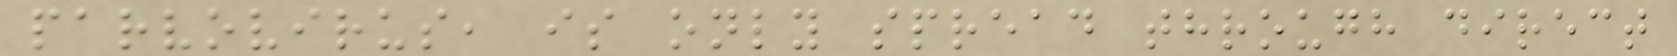parvovirus, is only spread through direct
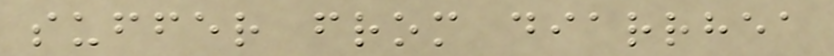suffer from diarrhea
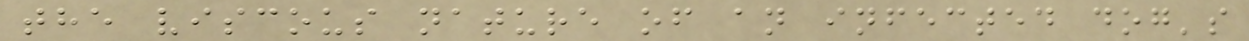the viscous nature of an infected dog's
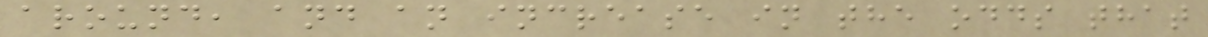around, and an increase in the odds that
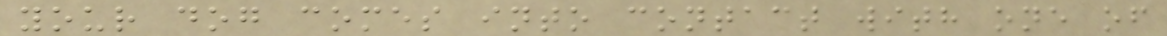your dog comes into contact with one of
